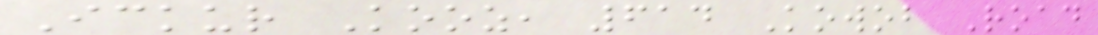Ickur Kooz, 614 Kowob Road
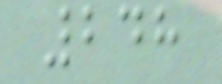248
